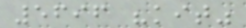5696 "kit"
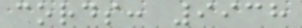cords: 9938
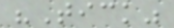"Tick"
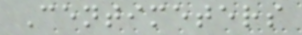Centimeters
